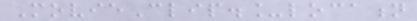MovieClip._location
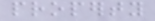property
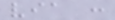via :
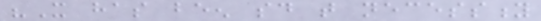"It has been said that necessity
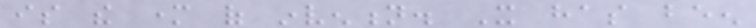is the mother of invention. It has been
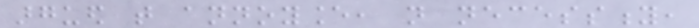argued that annoyance, not necessity,
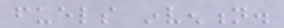fuels invention.
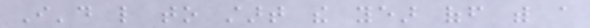I'd like to start the year off with a
